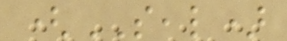(SEAL)
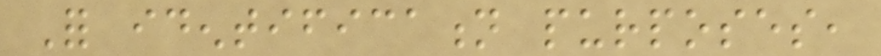For identification purposes,
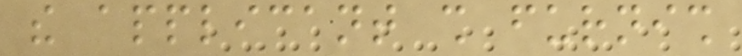the applicant shall furnish
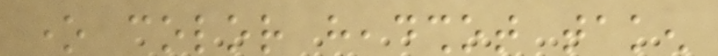one color headshot taken
